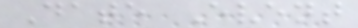Date Event
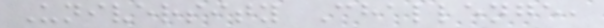University Challenge,
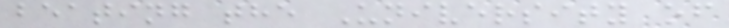beating the University of
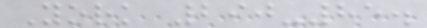York 290-85.
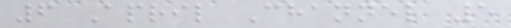6 April Channel 5
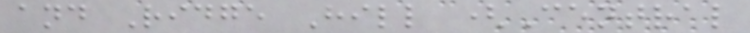and Ridge Hill (Central
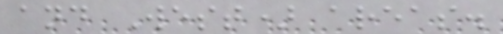and West) areas.
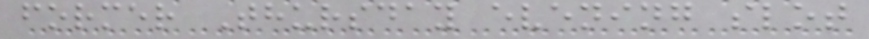former Thursday evening slot
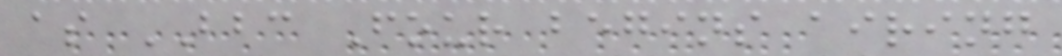as BBC Four begins airing
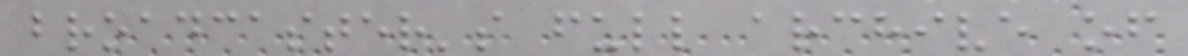broadcaster's full archive of
